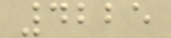4225
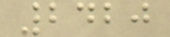2420
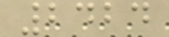2424
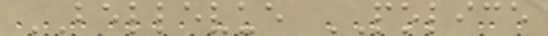BELLEVUE POLICE
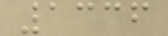1336
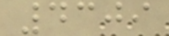4309
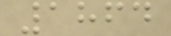1864
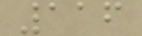116
